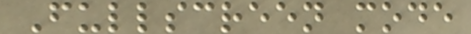Fullscreen mode
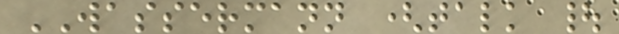WASSERMANN (talk |
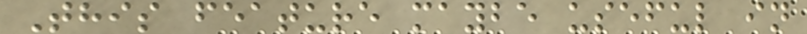This feature maybe useful in
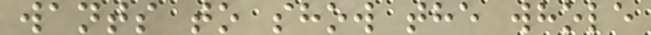wants to show the whole
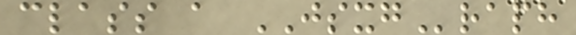class a JSXGraph
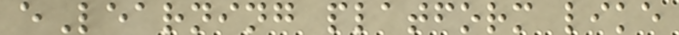eLearning platform like
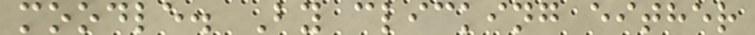moodle. By clicking either
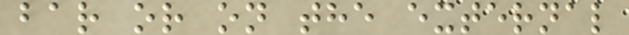bar or on the external
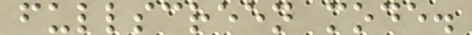fullscreen mode.
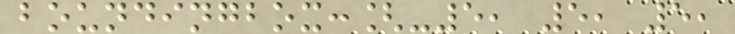boundingbox:[-5, 5, 5,
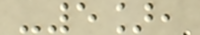-5],
